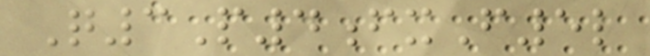Q3P4fxF5l
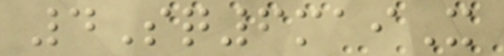4Sq6maiX
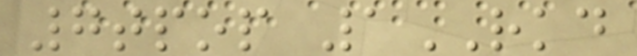7tpop 1RKD
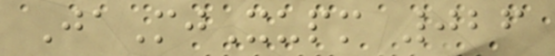JaMjXupm 026
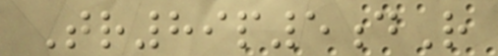Tr89p5dR
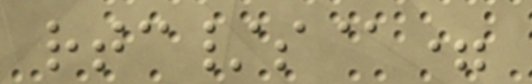rtc/s@=
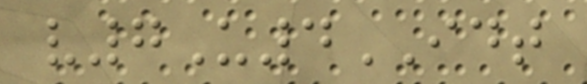v7U4IDT
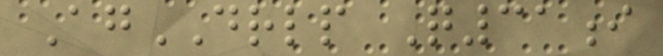AgDRLP Q31i
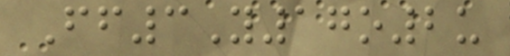Ff3Y17o2u
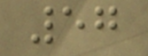57
